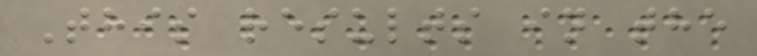This results in the
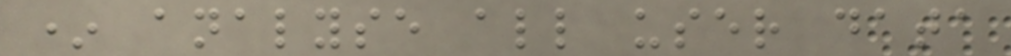* analyse all user data
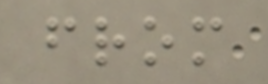from
